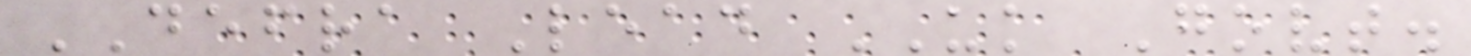DEFRA Lead UK Govt.
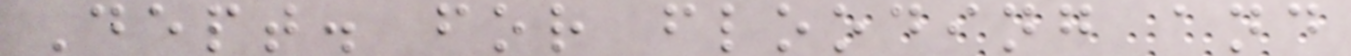Dept. for flooding and
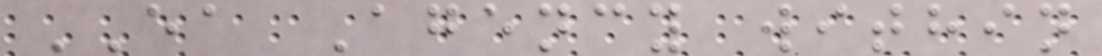EA Agency within
